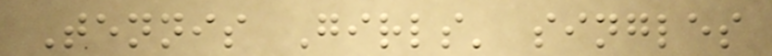Tennis Girls' singles
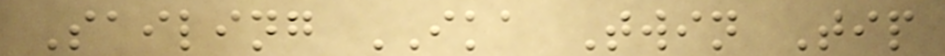Sailing IKA Twin Tip
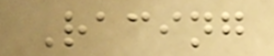Racing
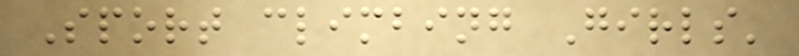Sport climbing Girls'
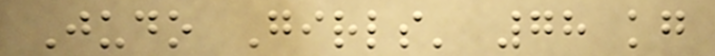Judo Girls' 78 kg
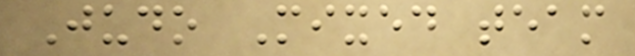Judo Mixed team
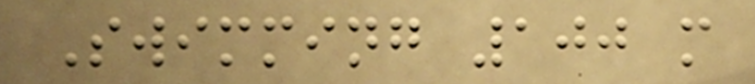Swimming 100 m
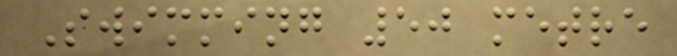Swimming 50 metre
